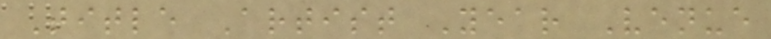Title Artist Year Venue
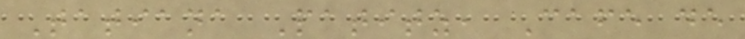Tatiana Patitz, Cafe de
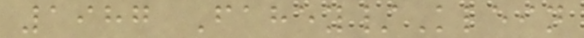1987 Fahey/Klein
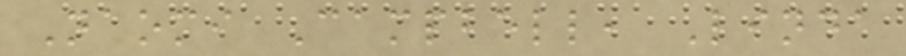Naomi Campbell, Linda
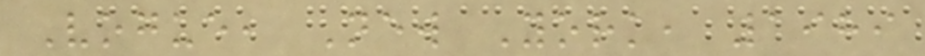Vogue, New York, 1989
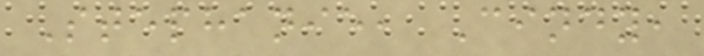Stephanie, Cindy,
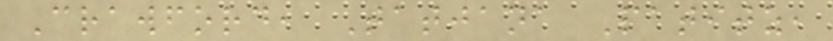Crawford, Tatjana Patitz,
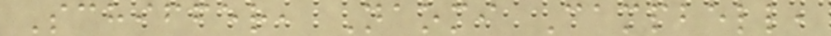Schiffer, Naomi Campbell,
